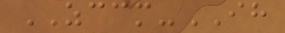ZCCM-IH
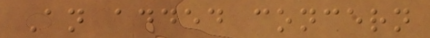An added concern
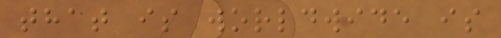that is worldwide is
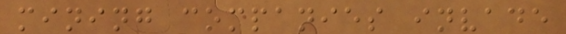mining companies invade
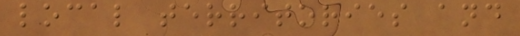local territories and
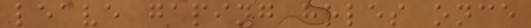leave gaping holes once
